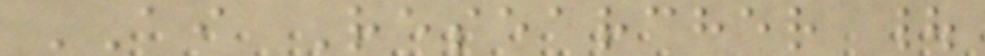AI Researcher |
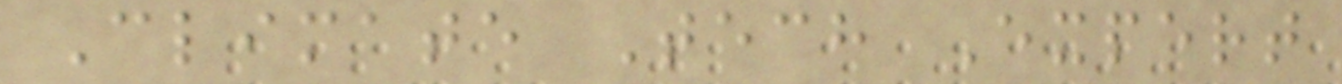Climate Tech Expert
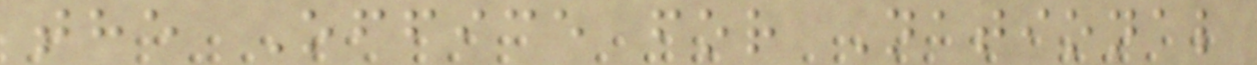the Office for National
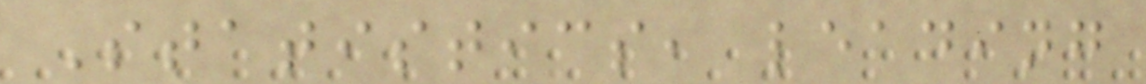Statistics, leading
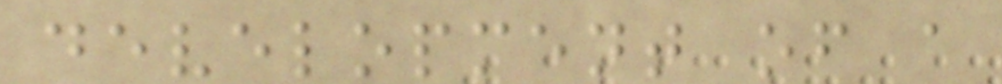development of a
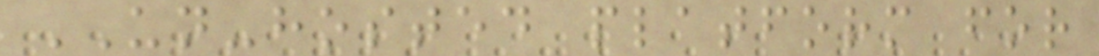UN-hosted platform for
